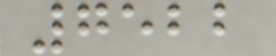7522
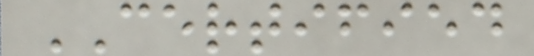CERTIFIED
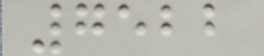7522
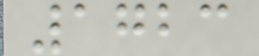1723
